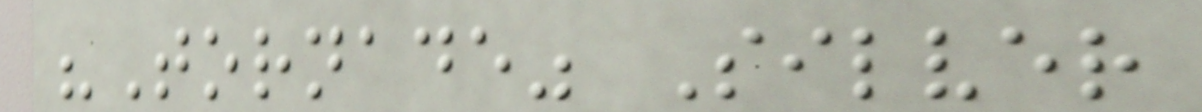"Tornade" Silver
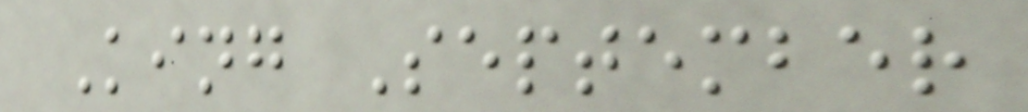King September
